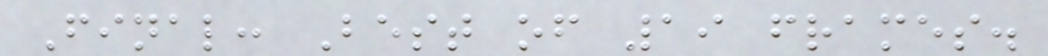Final: Best of 19 frames.
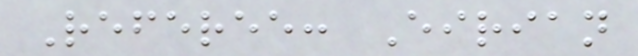Referee: Eirian
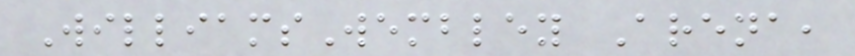WilliamsWembley Arena,
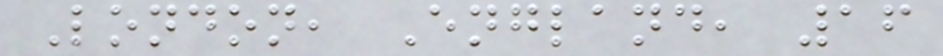London, England, 16
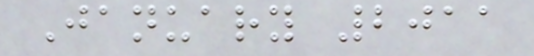January 2011
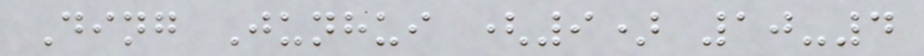Ding Junhui (9) 10-4
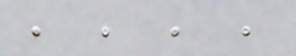, , , ,
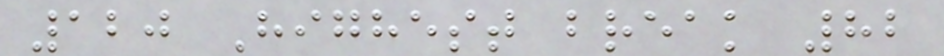120 Highest break 82
